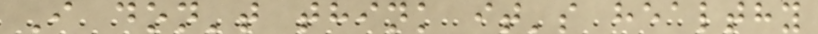I don't think it's healthy
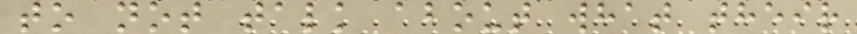to not talk about what their
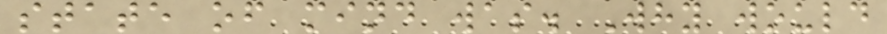state of mind was. Why would
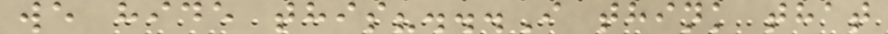we hide this?...I think that
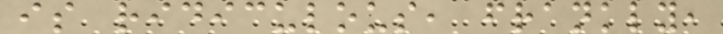is ridiculous, frankly,
